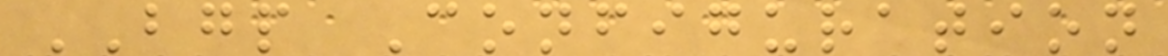BGP Configuration
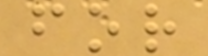for
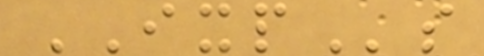IXPs
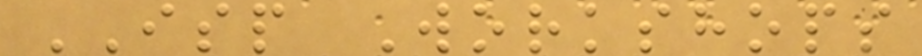ISP Workshops
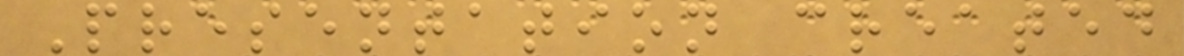Presentation created
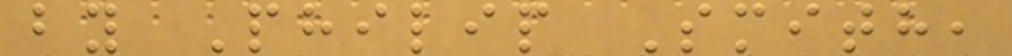by Philip Smith,
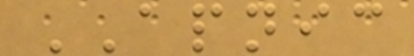APNIC
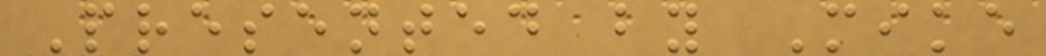Presented by Mike
